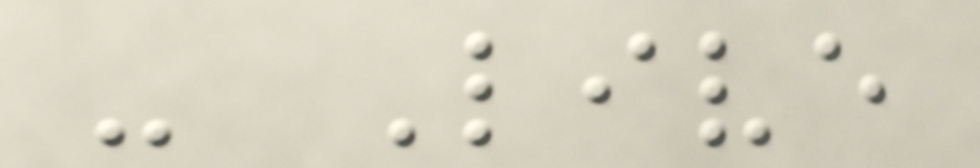- Live
